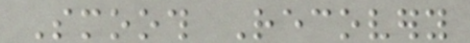Smooth Recovery
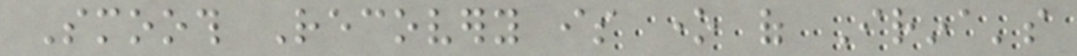Smooth Recovery is one of Irina's
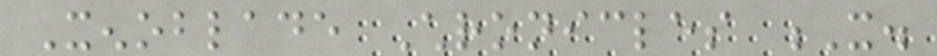Xenoblade Chronicles X.
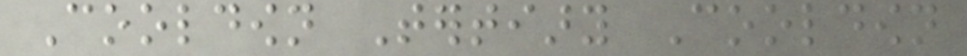Cooldown Tertiary Cooldown
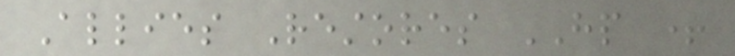Allies Restores HP +
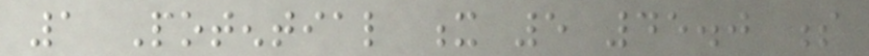1 Potential x 5 45.0 s
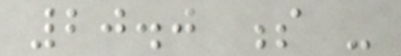20.0 s -
